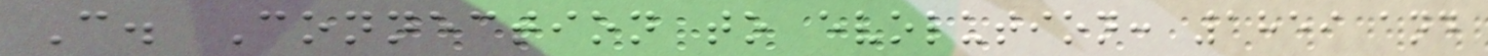C. Connection to evolution: 1859 and
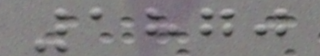1870
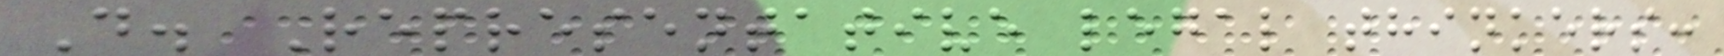D. Representative legal thinkers:
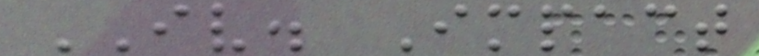IV. Impact
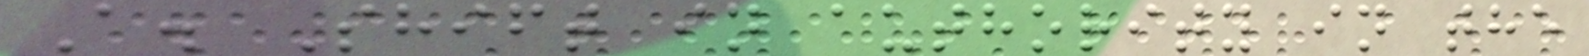A. Shift in authority in the
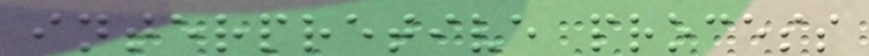interpretive process
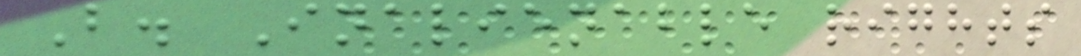B. Inalienable rights
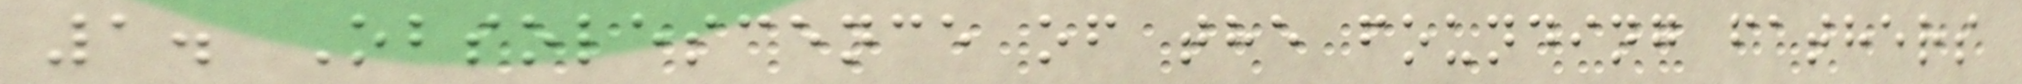1. Obsolescence of the founding fathers
